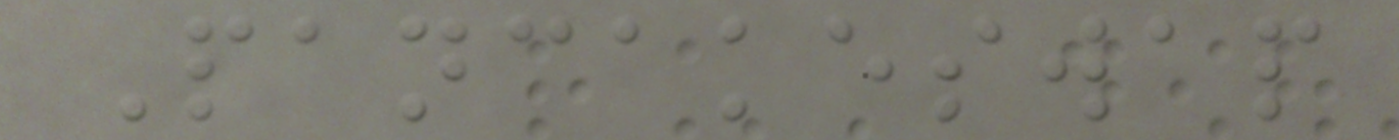Pancakeswap
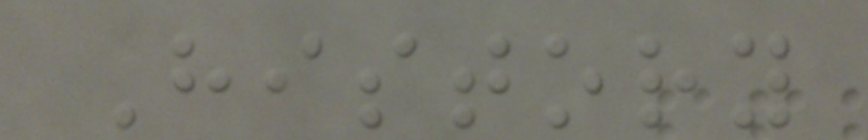History
